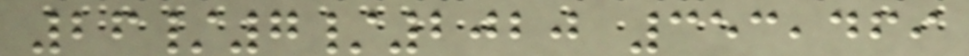26/7/2020 353,469
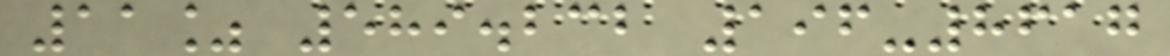11% 589.232 196-8617
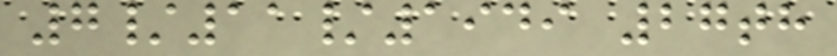7/11/1949 27th
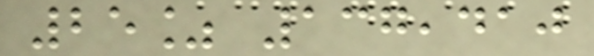25% 137,410
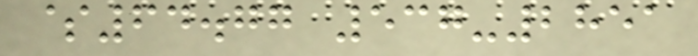$64.77 537-2851
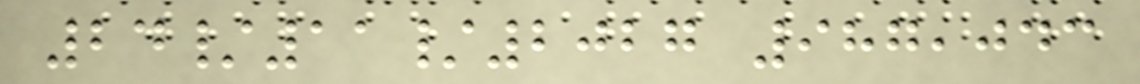24/11/2027 987,043
